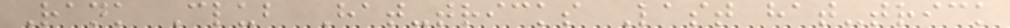Rank Club Hat-tricks Last hat-trick
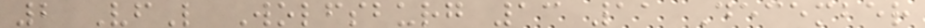2 VfL Wolfsburg 13 11 December
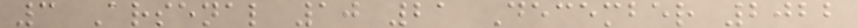3 Arsenal 10 21 December 2022
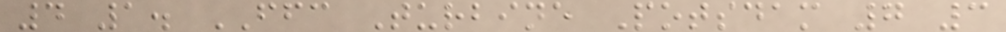4 1. FFC Turbine Potsdam 7 3
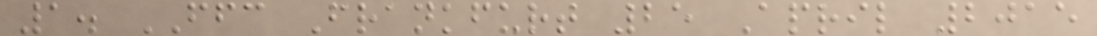1. FFC Frankfurt 25 April 2015
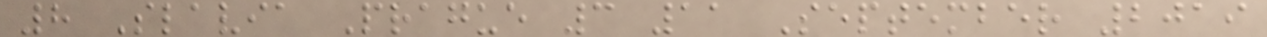8 Slavia Prague 3 11 September 2019
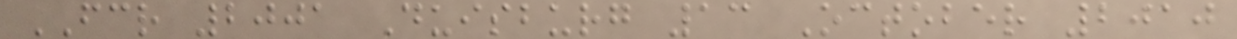FCR 2001 Duisburg 13 October 2010
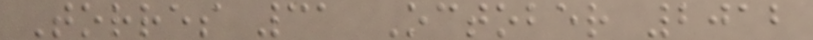Torres 31 October 2012
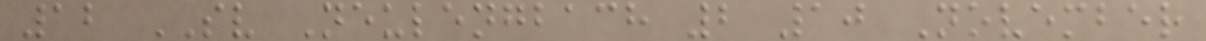12 SV Neulengbach 2 10 November
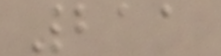211
